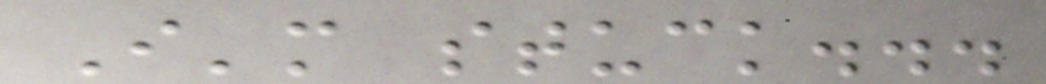I'm stuck...
